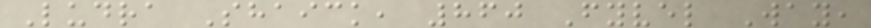Ludra Shaick, 860 Fyvel Way,
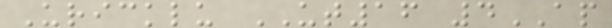Uricklu UT16 4AP
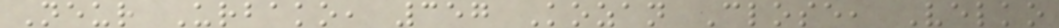Neur Urbako, 357 Kozan Close, Velko
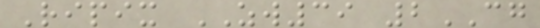Ripix ZW39 2CG
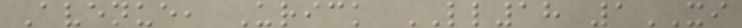Avenue, Urick LL18 1XI
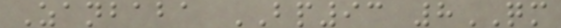Zanbaba BP93 8QM
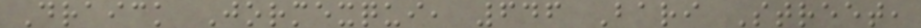Draick Jormexqui, 646 Bari Street,
